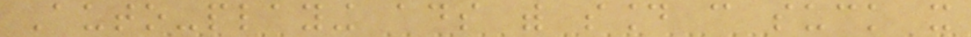Auto-playing ads with sound can suck it
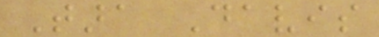Tara Davis
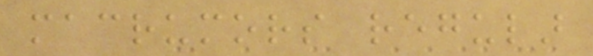macrumors regular
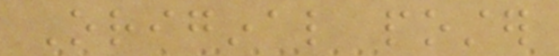Original poster
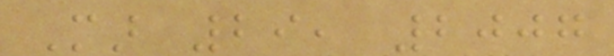Mar 29, 2007
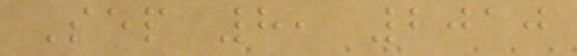Sep 8, 2010
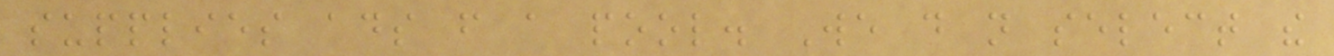supplies ads from a pool. We do not select the
